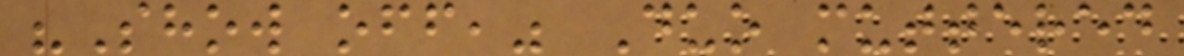"Show off," Duo muttered
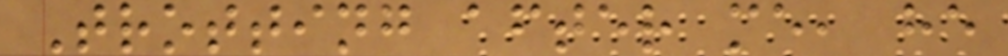Trotting after me, he
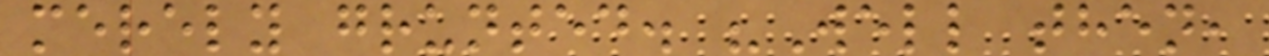merely grunted. "Well then,
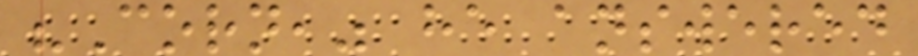"Corn," he answered
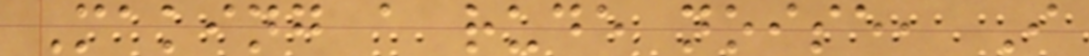Making a rude noise, I
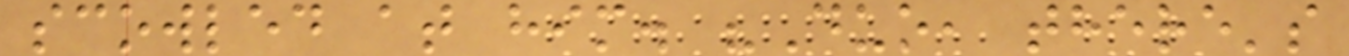scowled at him. "Duo, there's
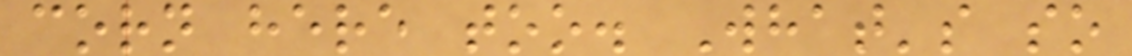corn here too. What's so
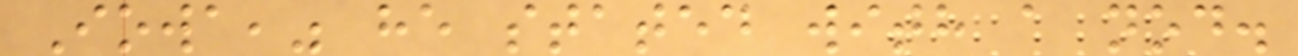Iowa," he stated with a nod.
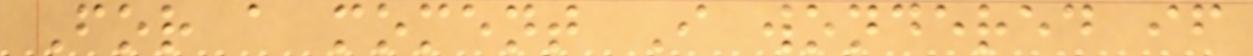For a moment I wondered if
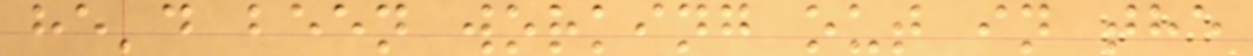he'd been working out in the
